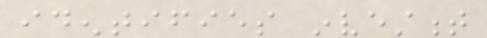identifies investment
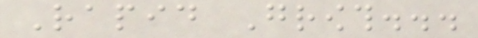Rapid Growth...
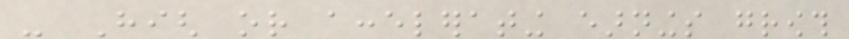- High or accelerating earnings growth
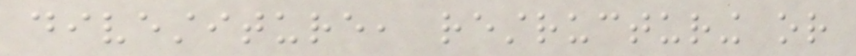divestiture, restructuring or
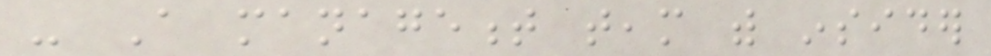- A management team with insider
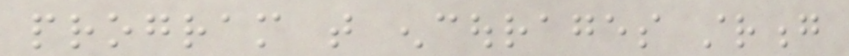program that encourages strong
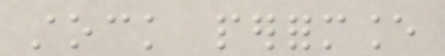stock performance
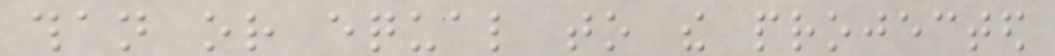than or equal to the projected
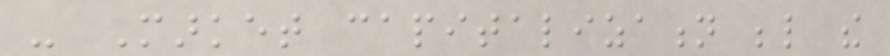- Market capitalization below the
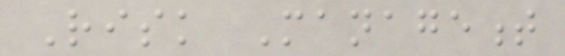Risk Management
